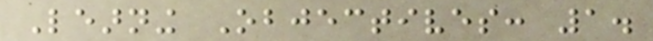Learning Objectives: 1.
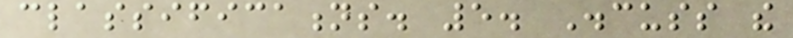classifications. 5. Discuss the
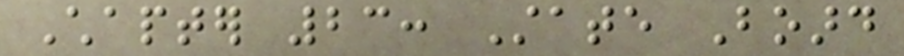Chapter 23: State Board
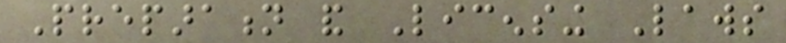Preparation and Licensing Laws
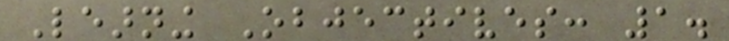Learning Objectives: 1.
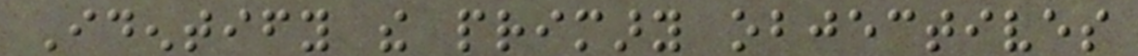Identify the primary objectives
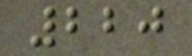220
